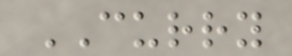CURRY
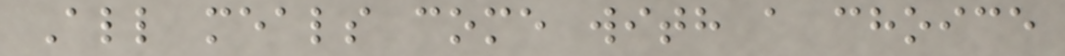All meals come with a choice
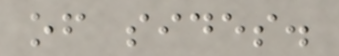of sides.
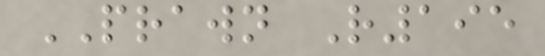PRAWN R195
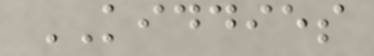KIDDIES
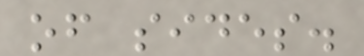of sides.
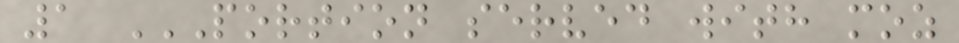1 PORTION SERVED WITH MOZ
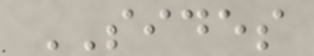SIDES
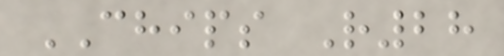CHIPS R28
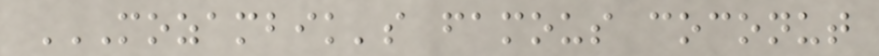MOZAMBIK'S FAMOUS COCONUT
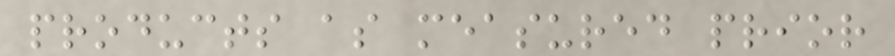products as measured prior
